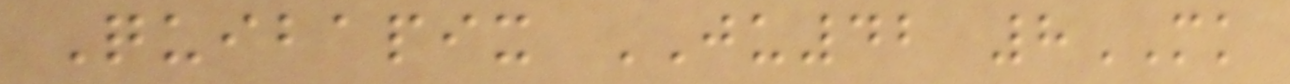Quibapix JU42 8MK
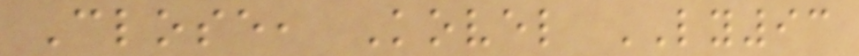Close, Kovel LY93
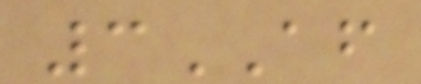3AF
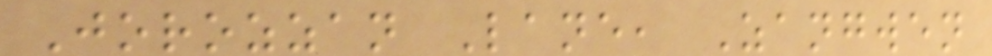Jorozzan Lane, Zangwen
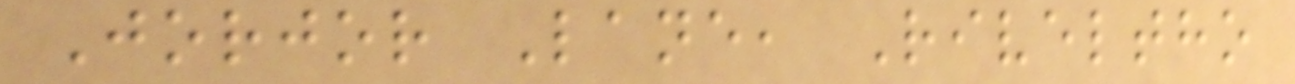Jorjor Lane, Riveltho
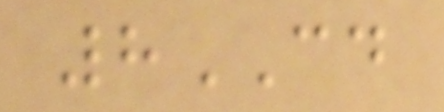8CD
